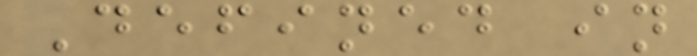Defined in
